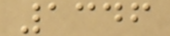1346
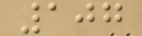107
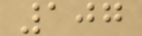107
